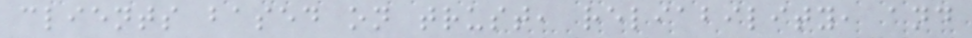clients based on trust, reliability, and
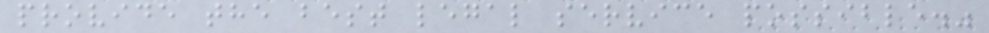provide the best legal service possible."
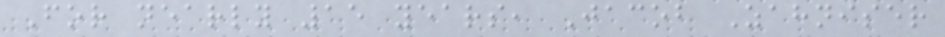For nearly 15 years, Jacob Zahniser
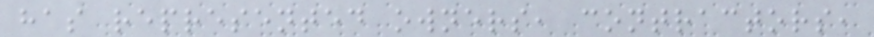has represented owners, contractors,
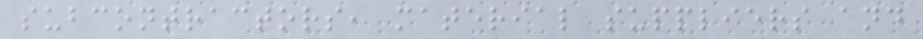subcontractors, material suppliers and
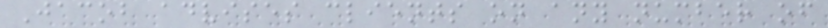Jacob advises clients on any number of
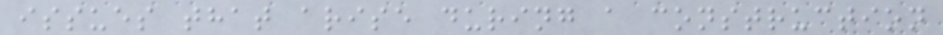issues that arise during a construction
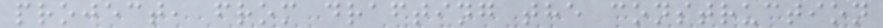project, from drafting the construction
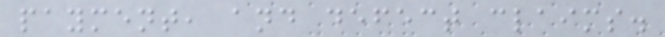payment, and defect claims.
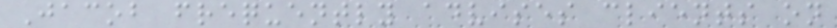Jacob frequently advises clients on
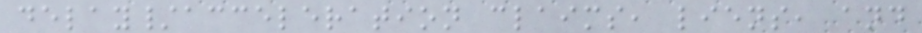delay/acceleration claims, liens, and
